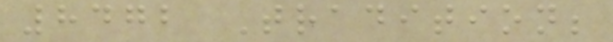8472 Tradition;
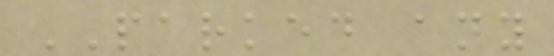PARKED any
